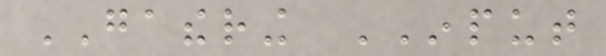GATHERING INPUT
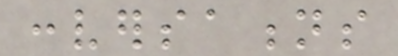conversations
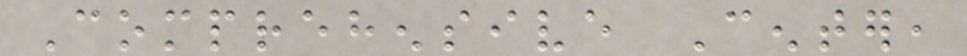Comprehensive Center,
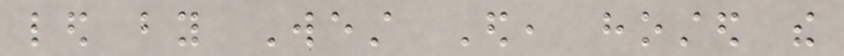led by West Ed, hosted the
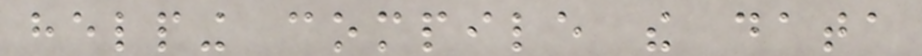helping compile the data
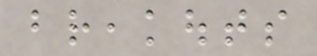breakouts
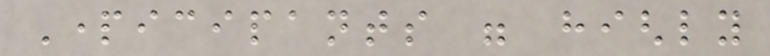Participants were highly
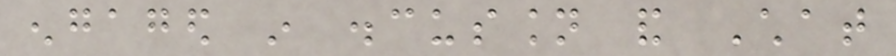engaged in discussion and Chat
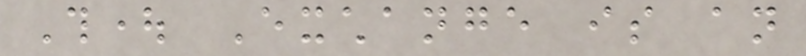Thought Exchange is an
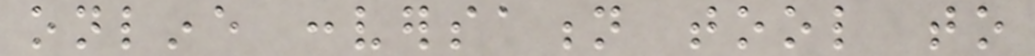online conversation tool to
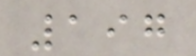197
